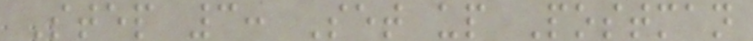Step 3: Set up Postman
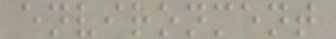environment
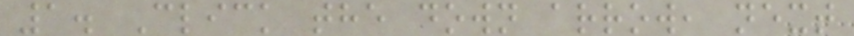1. Click the down arrow, next
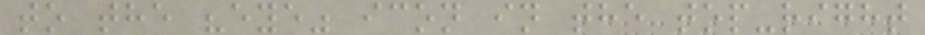to the "eye" icon in the top-right
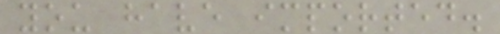you have imported.
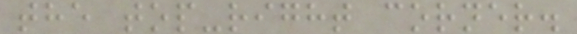the top-right corner.
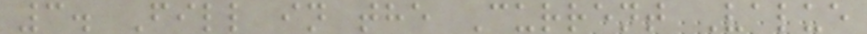3. Fill in the Current Value
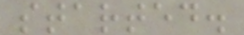started.
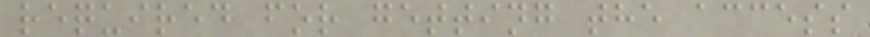required for getting the access
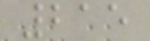215
